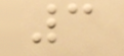3
